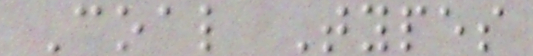Coal Types
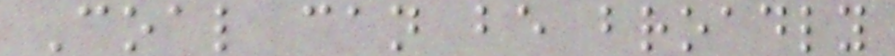Coal can be broadly
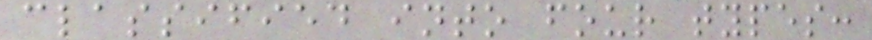classified into four types:
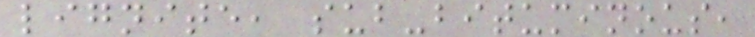lignite, sub-bituminous,
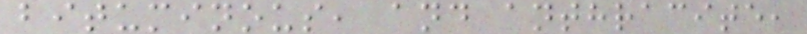bituminous, and anthracite,
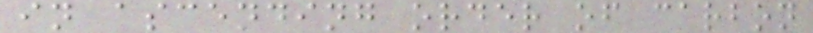in ascending order of carbon
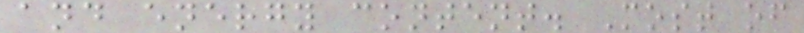and energy content. Most of
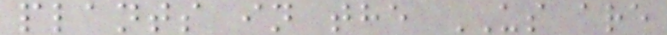plants in the US are
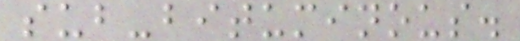sub-bituminous.
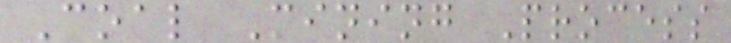Coal Mining Process
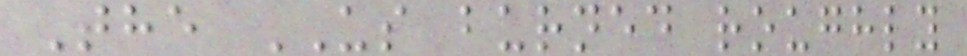The US burned roughly
